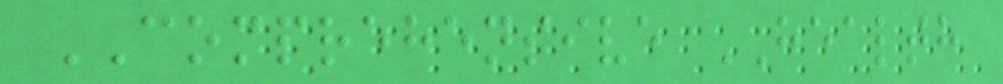COMPREHENSIVE HEALTH
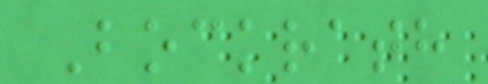Bockrath
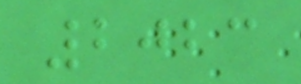2023
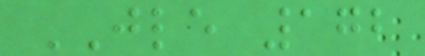JLE 172
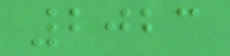2023
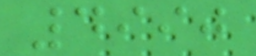4990
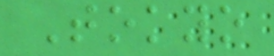Tokyo
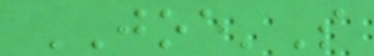JOE'S
